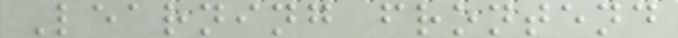Learning frontend
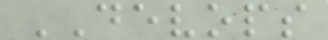DEVOPS
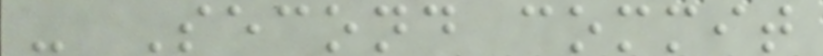- Second commit
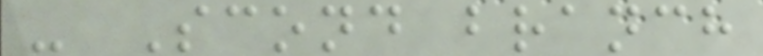- Scond branch
